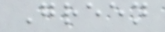Green
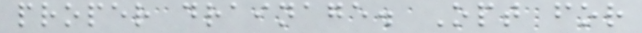proper drainage. Opt for
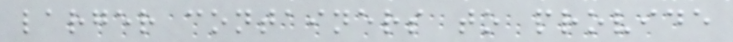larger containers to provide
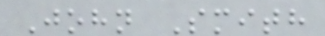John Smith
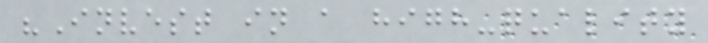"Invest in a high-quality
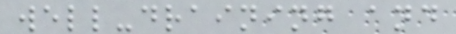well-draining and
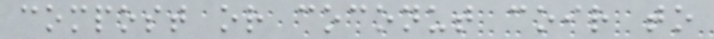compost or coconut coir to
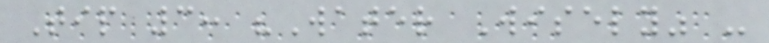Tip 3: "Water Wisely" -
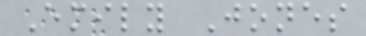Emily Jones
